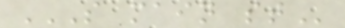S MAIN ST
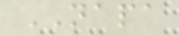NAPA
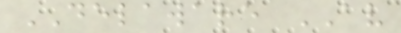DELAWARE AV
